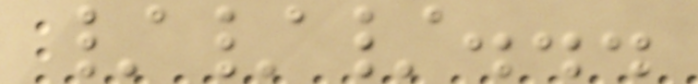///...
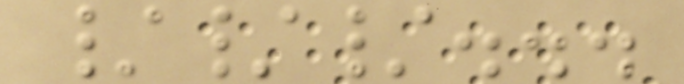///...
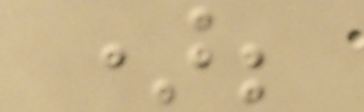);
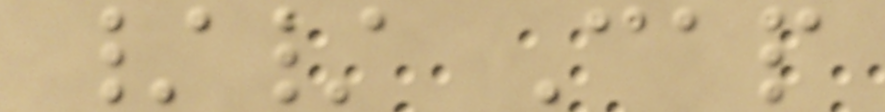// Cap
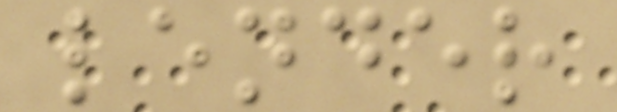lender
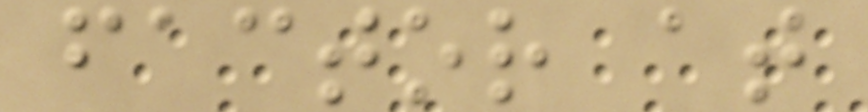factor at
